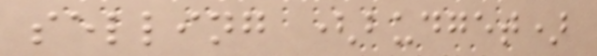selling (budget)
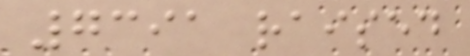7391 raised
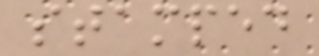stamped
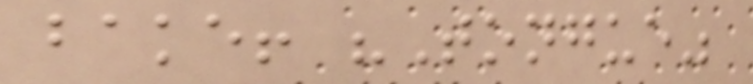bake! "Tongue"
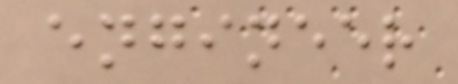engineer
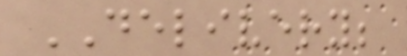DELIVERY;
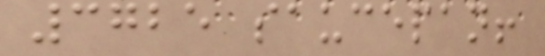3725 saucepan!
